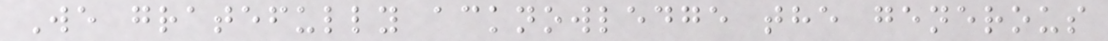We gratefully acknowledge the generous
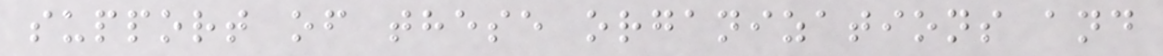support of these organizations and
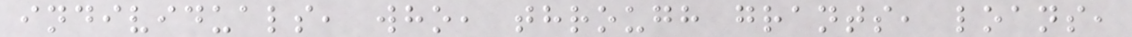individuals, who, through grants, loans,
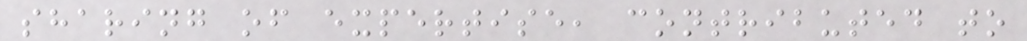sharing of expertise, contributed to
